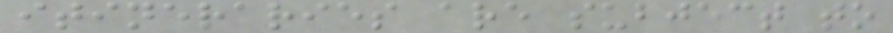itineraries are subject to
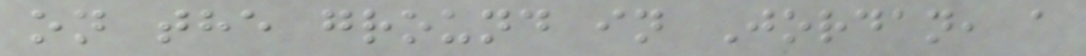on the ground in Jordan, a
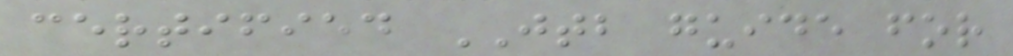certified JTB guide for
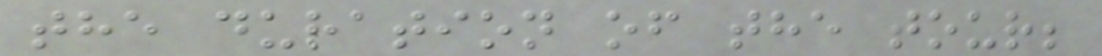the duration of the tour;
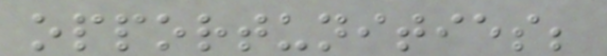opportunities;
